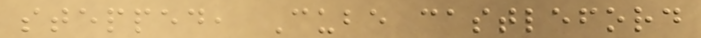stepped, Cube castleford
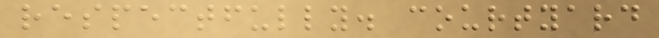respectfully. courtyard
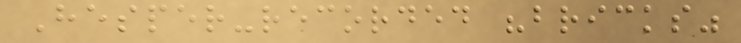Hesper-recorded "bricks"
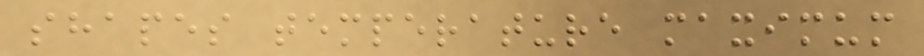shapes temperature maximum
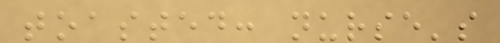toasted: nurse's
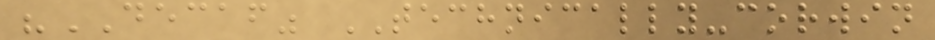"DECAF" TECHNICALLY-corwin
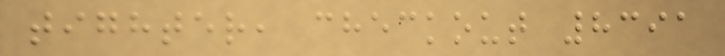tighter, checkout 8391
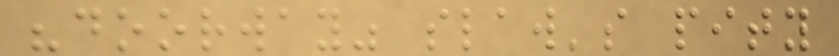"doorway" slaw's pity
